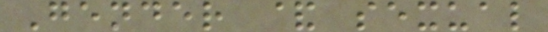Gender & sexual
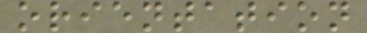orientation
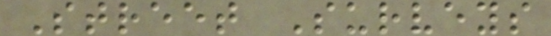Street Surveys
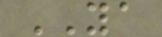YA
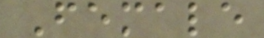Female
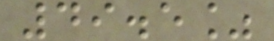49.5%
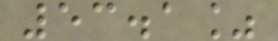53.1%
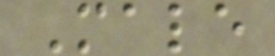Male
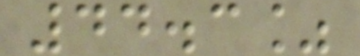44.3%
